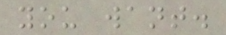you want.
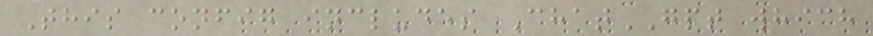This config includes ChatGPT which
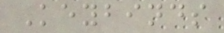Keybinds
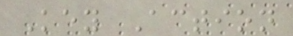Key Action
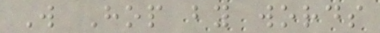W Hop by words
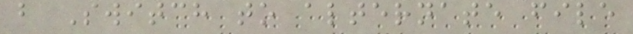b Switch to alternate file
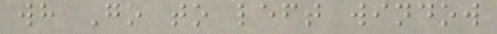wh Go to left window
